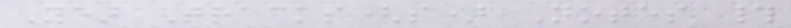Year Tracks(s) Notes #
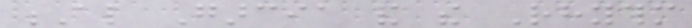Al Garcia and the Rhythm
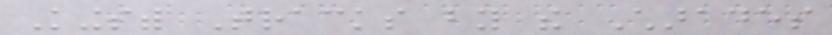Kingswith Tracks by the Charades
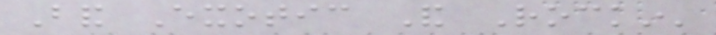Band Exotic And Rockin'
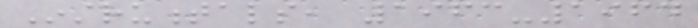Instrumentals, 1963-1964
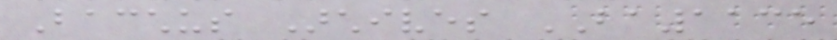Bacchus Archives BA1135
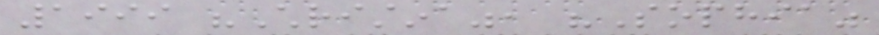1999 "Christina", "Sophia"
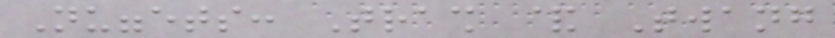Nuggets: Trash & Twang
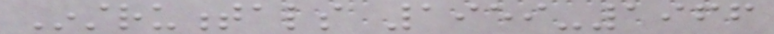Instrumentals 1959-1966
